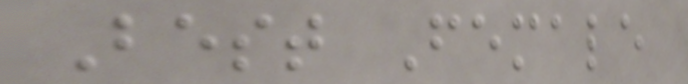Best Female
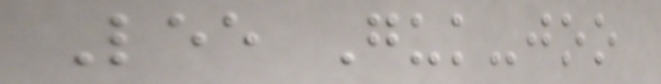Lee Guk-joo
